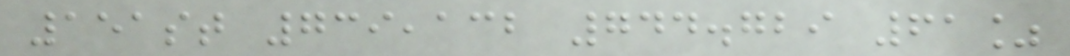151st 739,132 744.729 61%
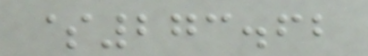$273.62
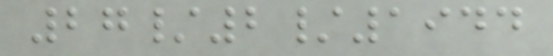27/2/1944
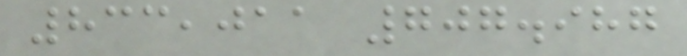833,011 707.987
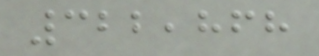322,868
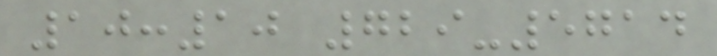10:10 729-5714
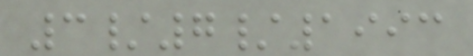3/7/1993
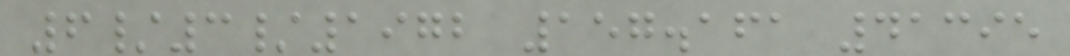6/3/1972 157.161 41395
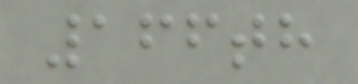166th
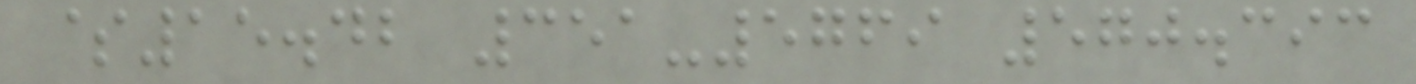$15.42 351-5769 570.393
